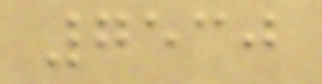7530
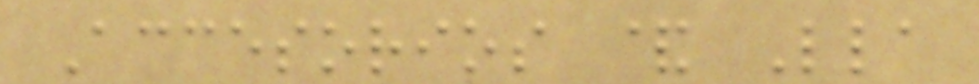Accesorios & Lla
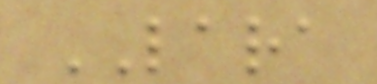LARA
